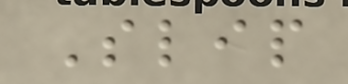Slip
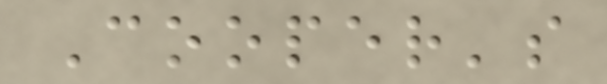Cooper's
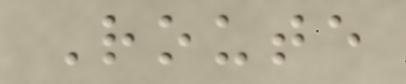Route
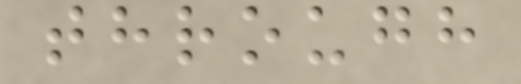through
